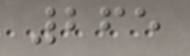265
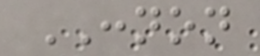CONNON
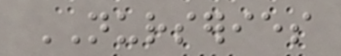NURSERIES
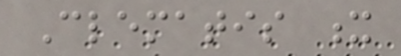Clematis x
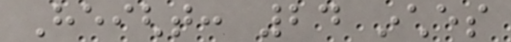Height: 24 inches
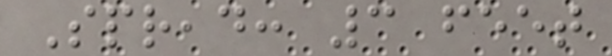Spread: 3 feet
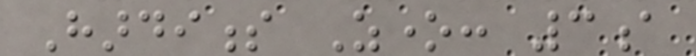Hardiness Zone: 3a
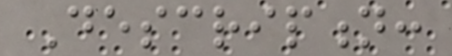Description:
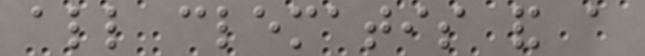all clematis and a
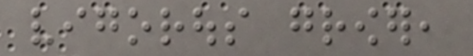vigorous grower,
